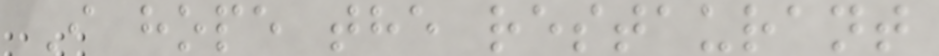I hope the restaurant
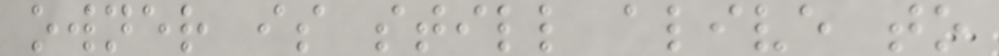owner is still alive to
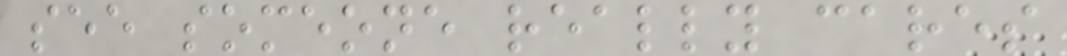see someone really cares
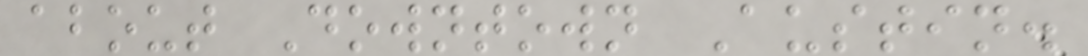about Downtown Austin.
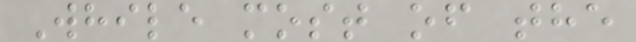While most of the
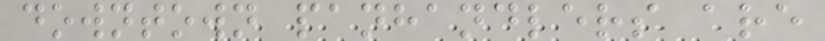downtown panhandlers are
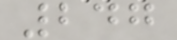247
